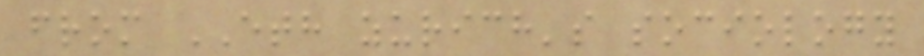from ETH zurich's sociology
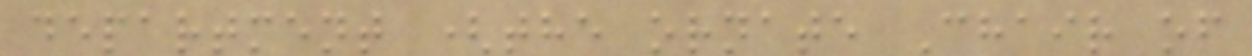department (the ornate Chair of
